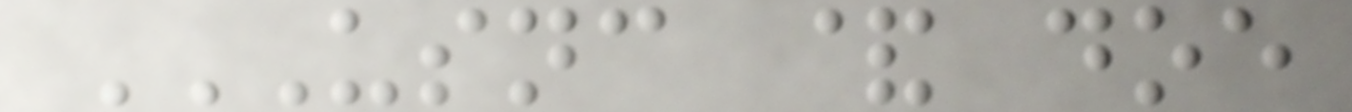USNC & DOE
